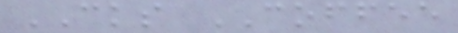CKS COFFEE
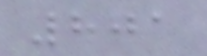801
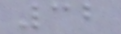32
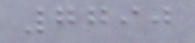7790
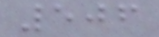506
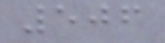506
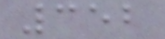352
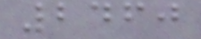2460
